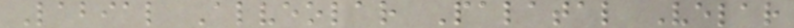Labial Alveolar Palatal Velar
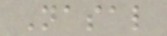Nasal
